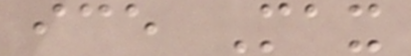ice Max
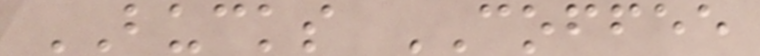BUCKS COFFEE
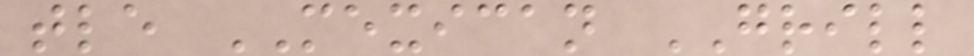tle MEXICAN GRILL
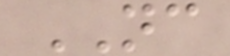NC
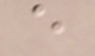e
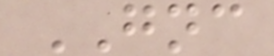GNC
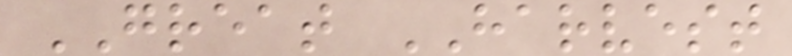GREAT HARVEST
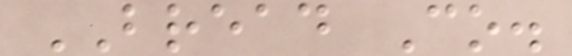BREAD Co.
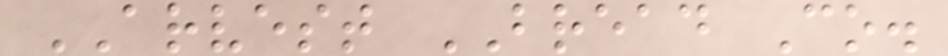ARVEST BREAD Co.
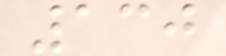130
